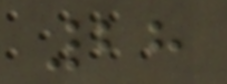28
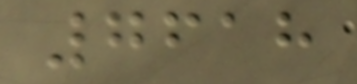7618
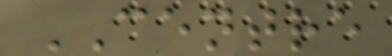CENTRE
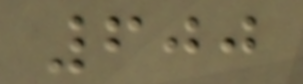600
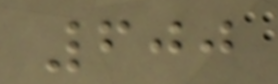600
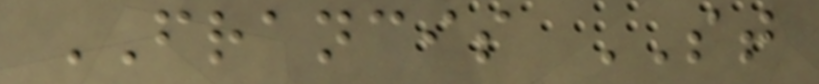FRANCIS ST
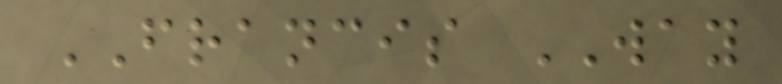FRANCIS WAY
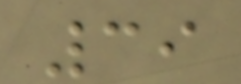39
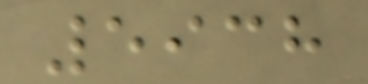5938
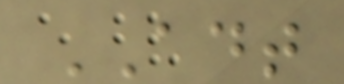ADT
